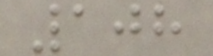108
